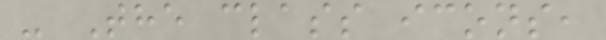- The class icons,
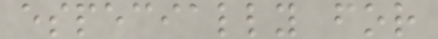especially for
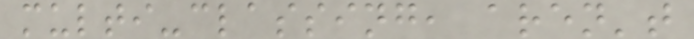multi-classing, aren't
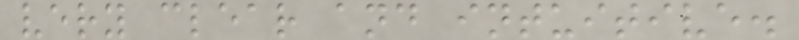very clear and intuitive.
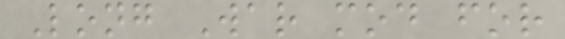Long War mod for
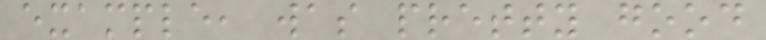example, was pretty good
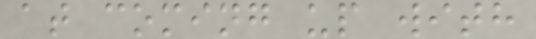at coming up with
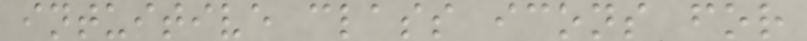intuitive class icons for
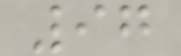97
